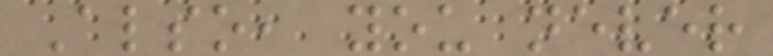Also, you never
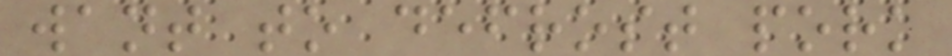want to defrost pork
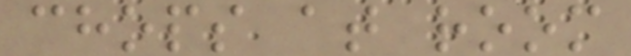chops at room
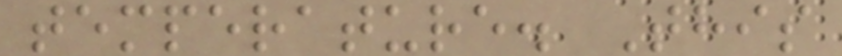temperature. This
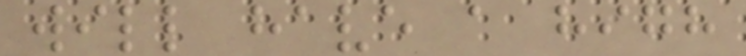will have a high
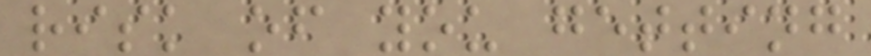risk of you getting
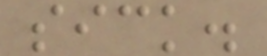sick.
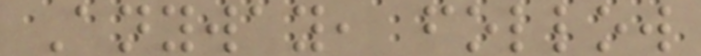Anyway, follow
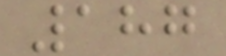187
